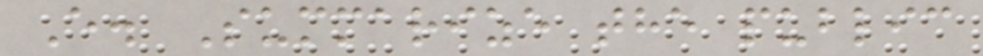E. Summarize the public
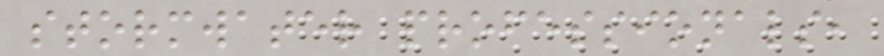stormwater professionals,
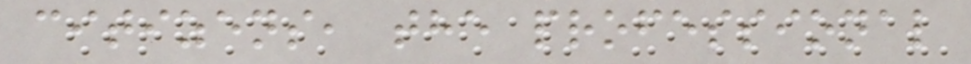citizens, the professional
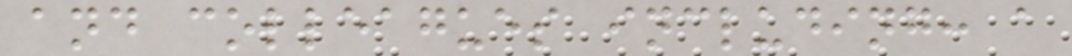and colleagues including: a
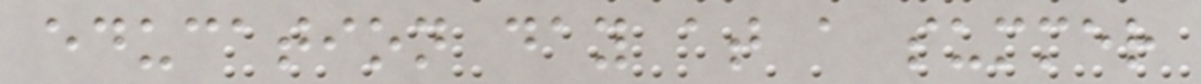education day at a summer
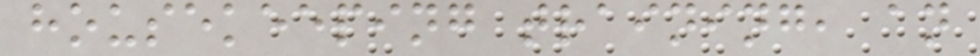housekeeping training, an
